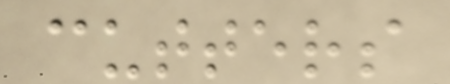cutters
